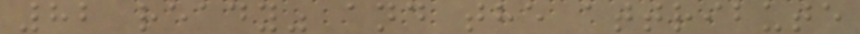82 ready" and the attribute
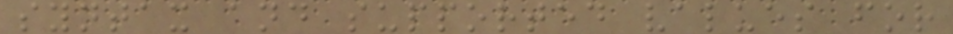syntax and supported values for
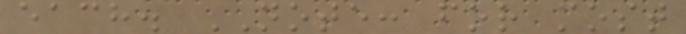each. NOTE: for most
